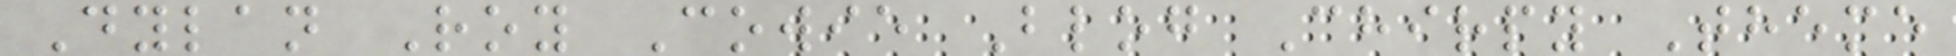Dylan Roy Cowie Blog Chirpy Theme
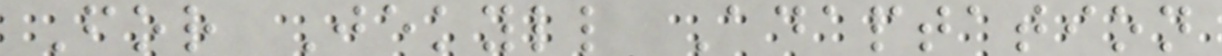For Jekyll Adaptation
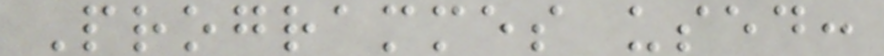Programmes used:
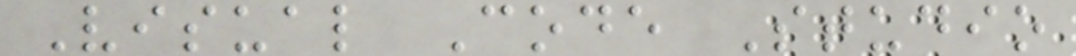Visual Code Studio
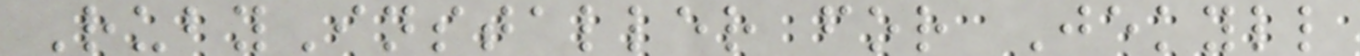RubyInstaller for Jekyll
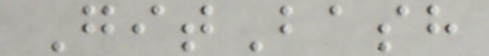GitBash
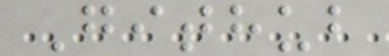Github
